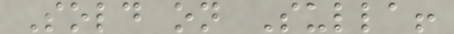Sold on Sulla!
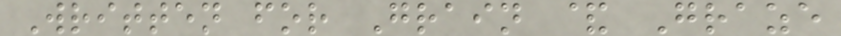Written for Grain & Graze
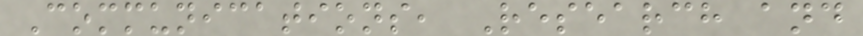Communications, Research and
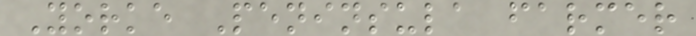Yorke Peninsula farmer
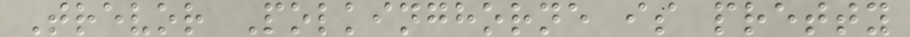Trevor Polkinghorne is pretty
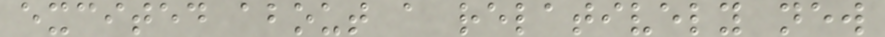excited about a relatively new
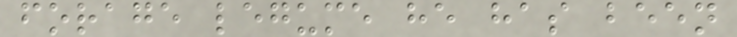forage legume he has been
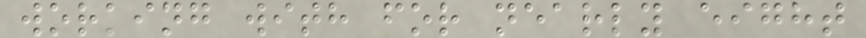working with for nearly eight
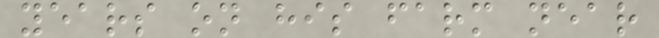years on his farm near
